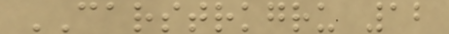CARSTRKGRU 12
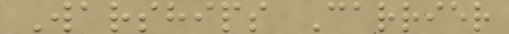Warships Carrier
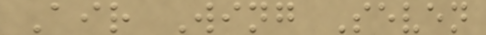Air Wing Seven
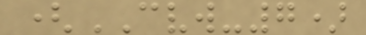(CVW-7)
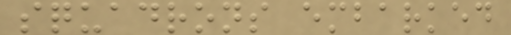squadrons embarked
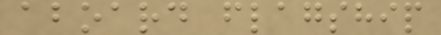aboard flagship
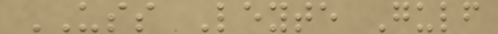USS Leyte Gulf
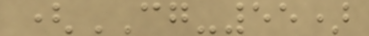(CG-55)
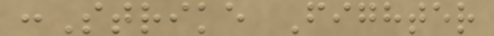:Strike Fighter
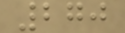270
